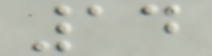14
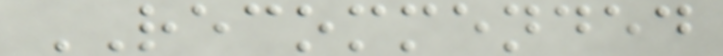RECOMMENDED
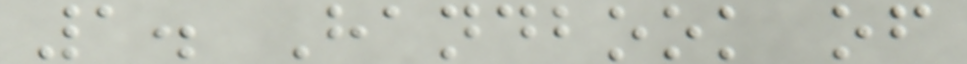1. Handbook of
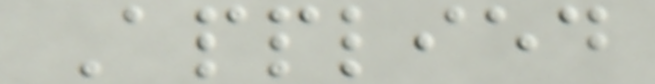Applied
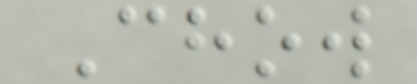Chow
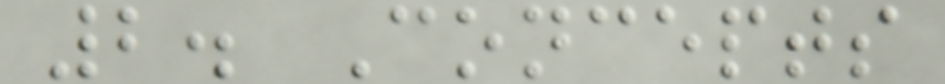2. Concepts
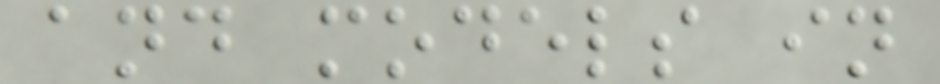and models in
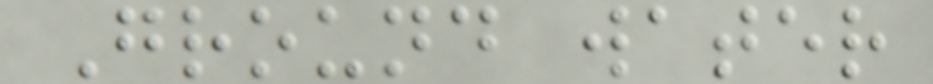Ground water
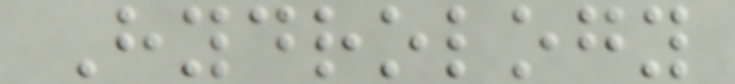Hydrology
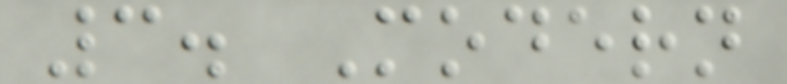3. Modern
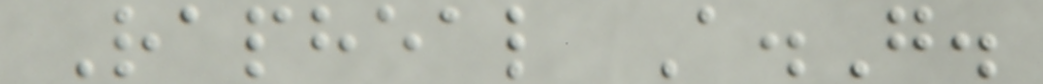Rapheal A.G.
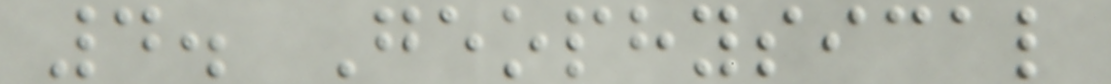4. Geophysical
